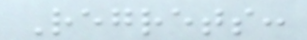Regrets:
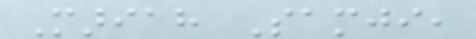Mariah Samji,
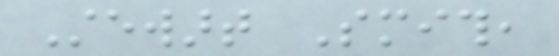Stewart Smith,
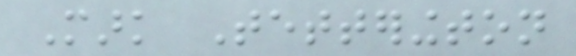Mark Tetterington
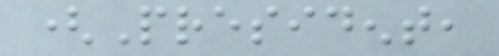(President,
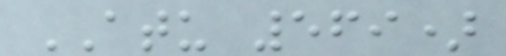ATU 569)
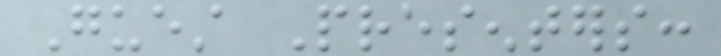Guest Presenters:
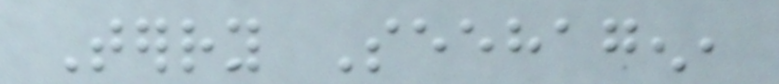Terry Seehagen,
